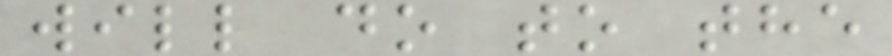will do to the
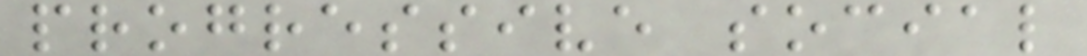progressive social
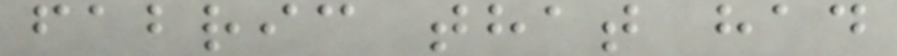fabric that had
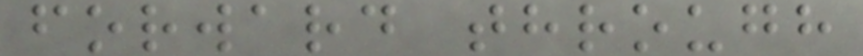forward through
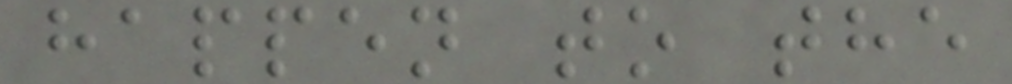happen to the
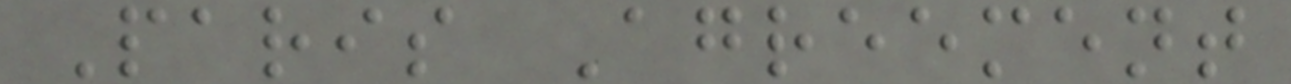Paris Agreement
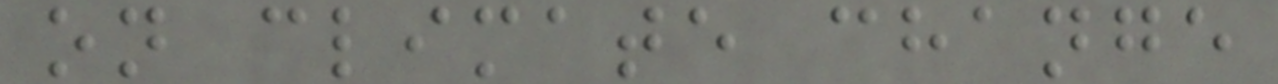on climate change
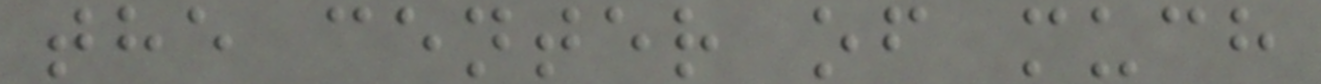the center of much
